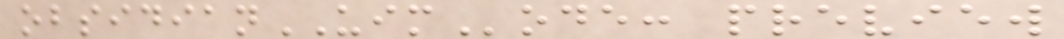obsidianUIMode: preview
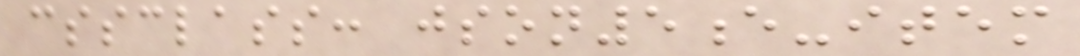cssclass: json5e-item
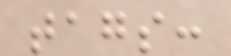tags:
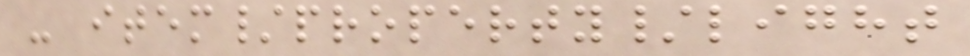- item/property/light
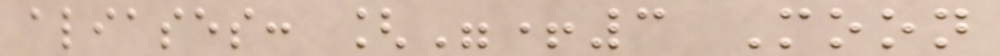aliases: ["+3 Moon
